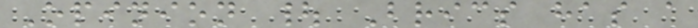Opinion | Brics has a
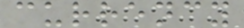currency
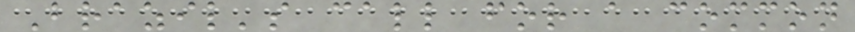Brazil's call for a common
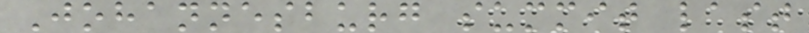Johannesburg summit last
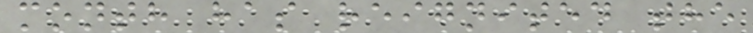month has reignited the
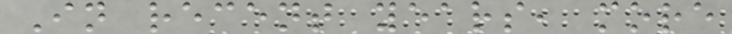In recent years, more
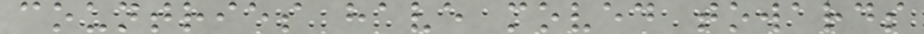countries have moved towards
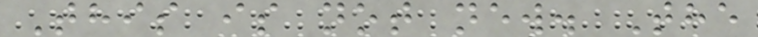This is not new. The
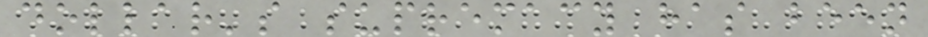dollar's supremacy has been
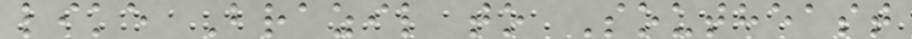like Brazil to Southeast
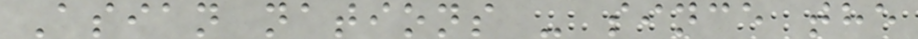Asian nations - since the
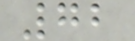72
